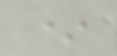*
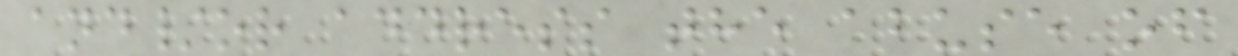and/or address the abuse of
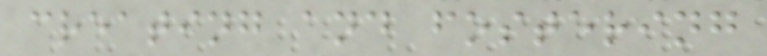creating and fostering
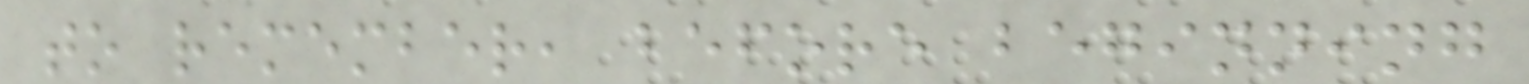to remember, before beginning
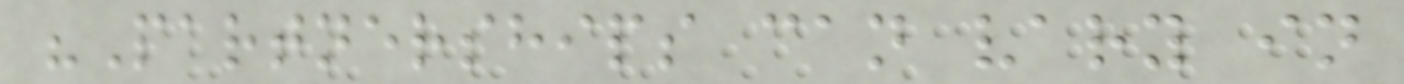"Partnerships can vary in
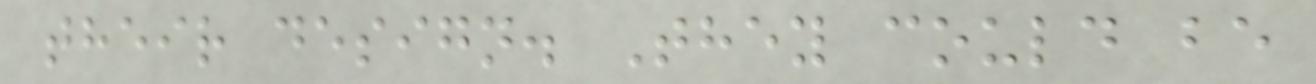their design. They could be
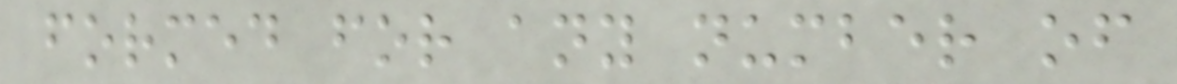formed for any number of
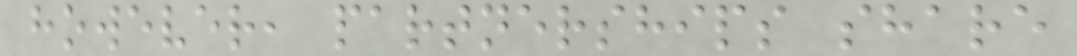however, partnerships share
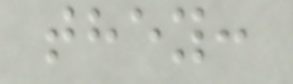they:
